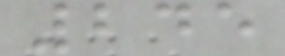245
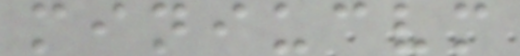miniucvm
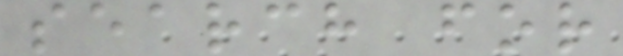search for
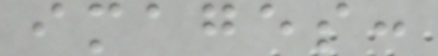images:
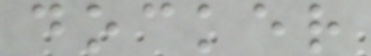docker
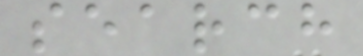search
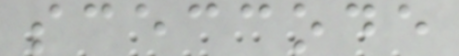sceccode
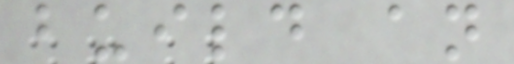build an
